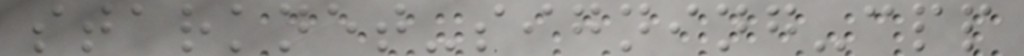starknet-signing-cpp
